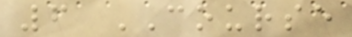6 COURSE
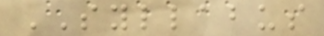SYLLABUS
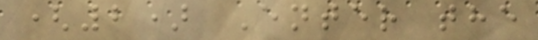(2) Enter the
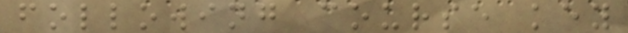following course key
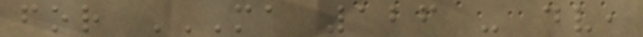for MA 126 - DV,
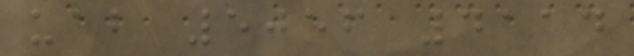uab 5056 4114
